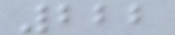222
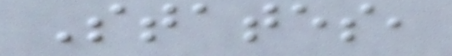States,
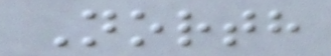North
